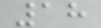18
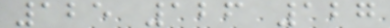125 126 127
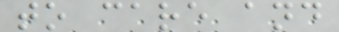to care and
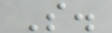S.
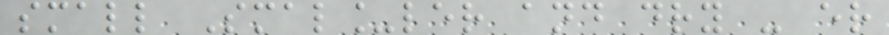small Smal_ler and dry - er
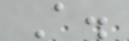A.
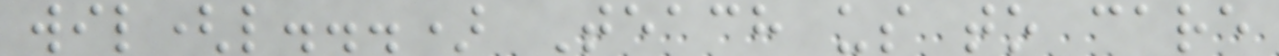wil(l...) Teach us to care
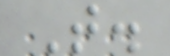T.
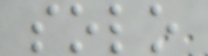solo
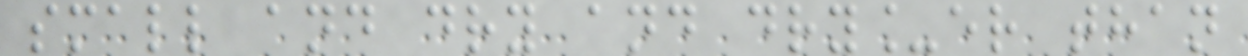small and dry and dry_er than
